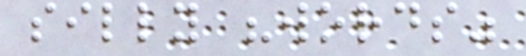silly "words"
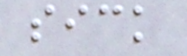sick
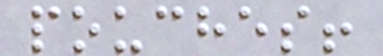pouches!
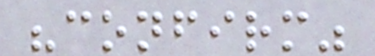"confirm"
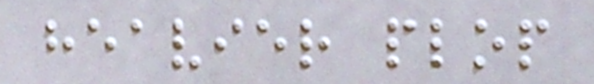heavier plop
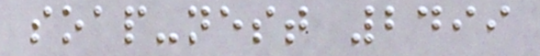soap-nest 2499
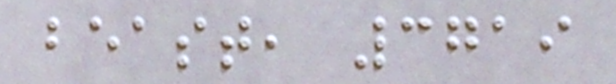beast, 3719
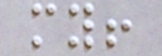my!
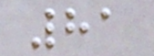81
